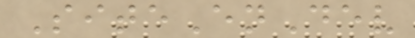SiteEnDev
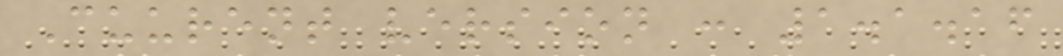Cuurent version : 1.1.16
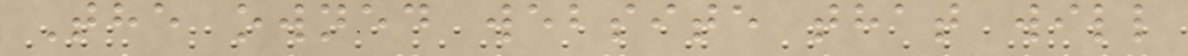The owned website that will
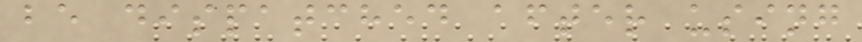be dispatched after using
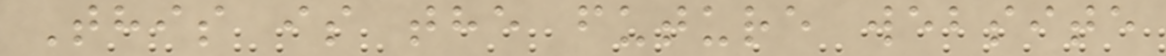This is the future website
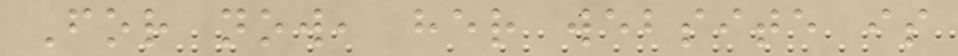For now, her website is
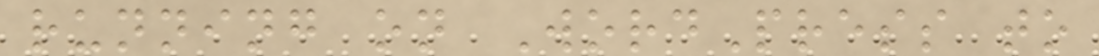running on WordPress to
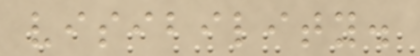visibility.
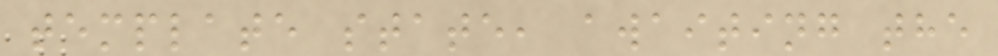template state, awaiting the
